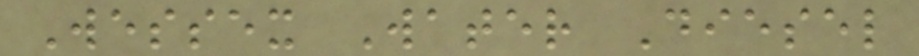Wessex Water Diesel
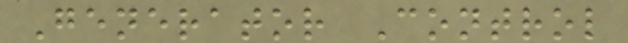Generator Control
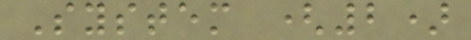System (2)
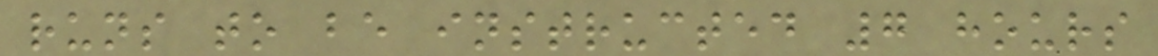runs to be instructed 7 hours
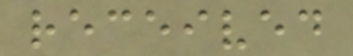received
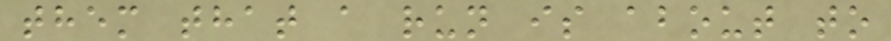them that a run is about to
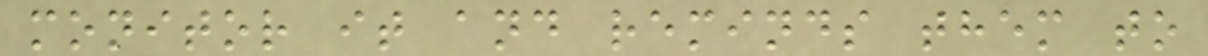monitor it and reminds them to
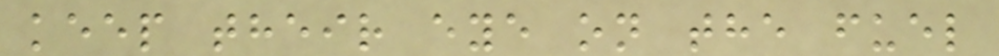keep their eye on the fuel
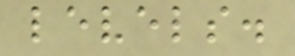levels.
